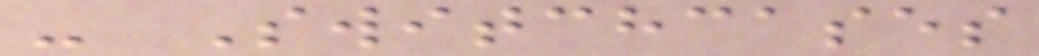- Switchcases
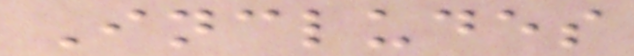Includes
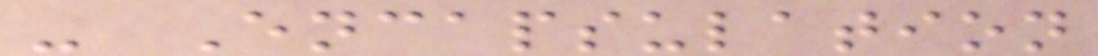- Encapsulation
